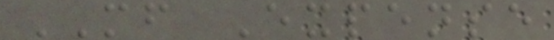MF Expense
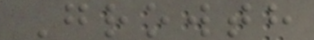Growth
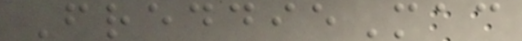FreddieMac
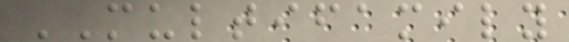MULTIFAMILY
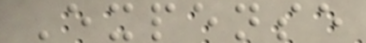Expense
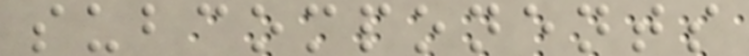subcomponents
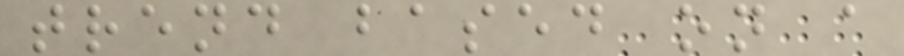trend based on a
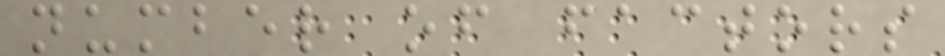number of factors
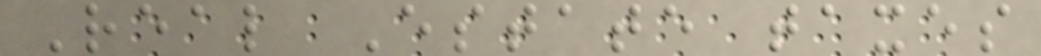Real Estate taxes
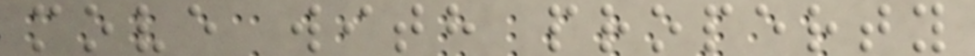move with property
